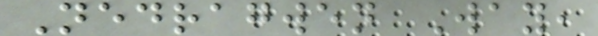Nedragwen Way,
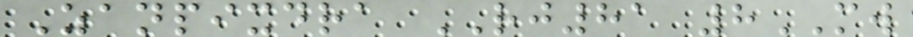Zanpixdra RJ81 8MW
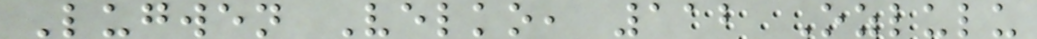Lugwen Velko, 112 Ozlulu
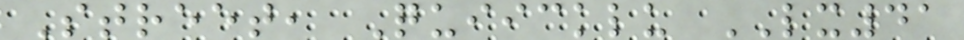Street, Quiicklu LX41
